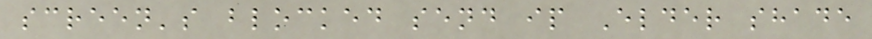screen's blocked send ip Elder shade
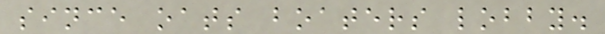since oats boaters lobby.
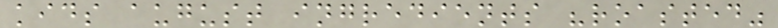kids august ingredients "roasted"
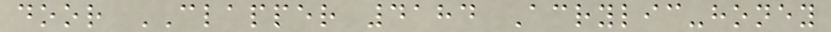door CLAPPER 4184 Acrylic-honey
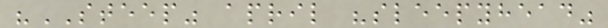"STEEP" april "sleepyhead"
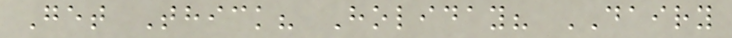Get Thick? Holiday? DAIRY
